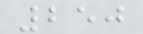250
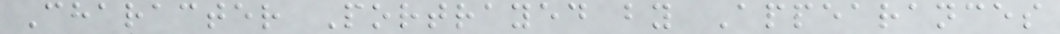Character Portrayed by Appearances
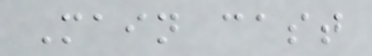Main cast
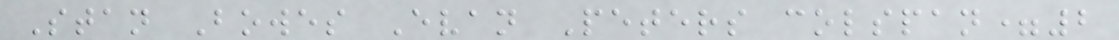Stan Bowes Evan Peters colspan=2
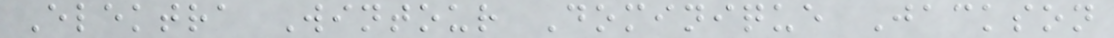Elektra Wintour Dominique Jackson
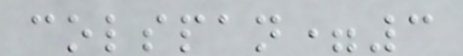colspan=3
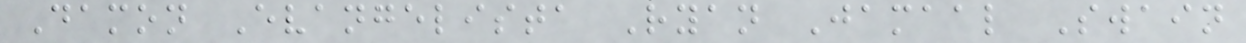Damon Evangelista Ryan Jamaal Swain
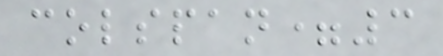colspan=3
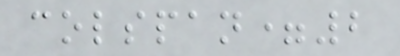colspan=2
